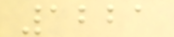1221
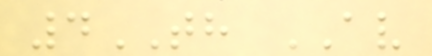4TH AV
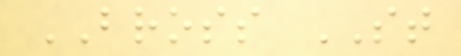BROSS ST
